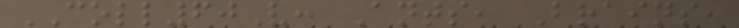COLL60V: Ants, Brains,
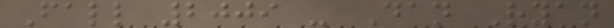Fall 2009 - Dan Ryan
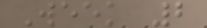Week 2
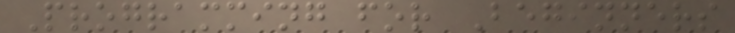Programming for Beginners
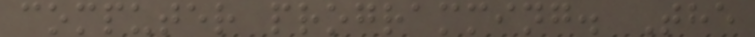computer programming. The
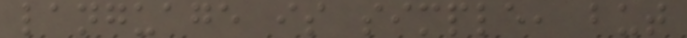language is simple, but
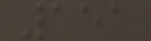151
